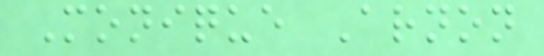Monique Arnon
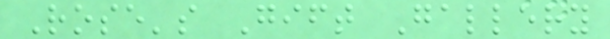Rose's Gift Gallery
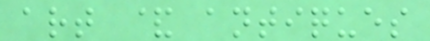art & antiques
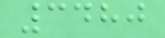3480
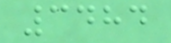3484
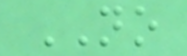NO
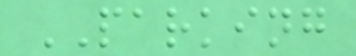PARKING
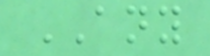ANY
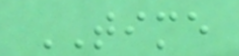TIME
